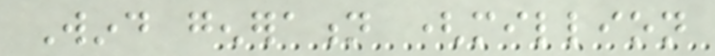Wind generation (million
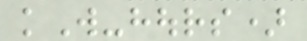kW-hours)
